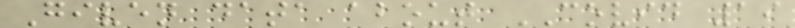Given data about COVID 19
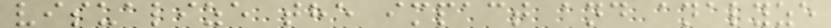visualize the impact and analyze
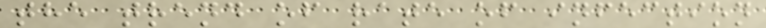the trend of rate of infection
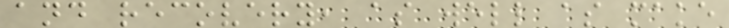and recovery, as well as make
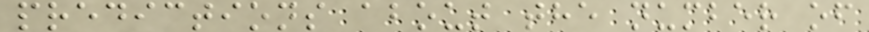predictions about the number of
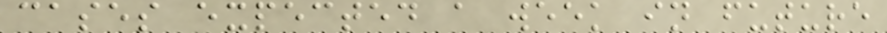cases expected a week in future
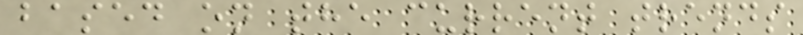based on the current trends
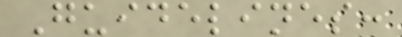Guidelines:
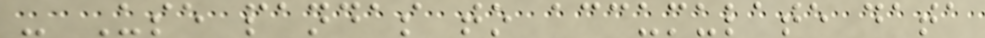- Use pandas to accumulate data
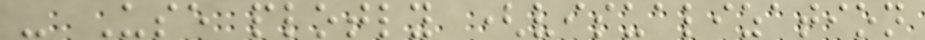- Use plotly (visualization
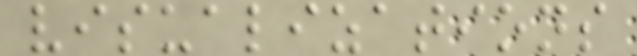visualizations
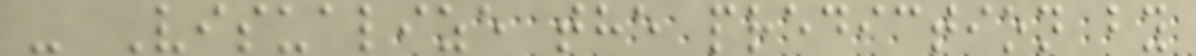- Visualize the prediction by
